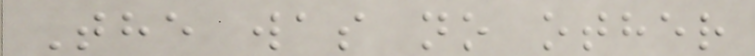The was no other
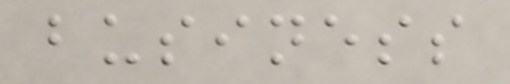business
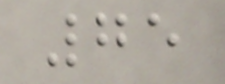75
